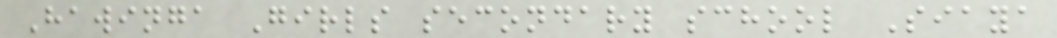Hawinga Girls secondary school Siaya
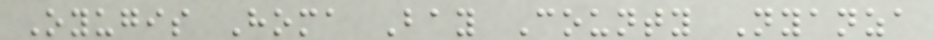Oyugis Homa Bay County Nyanza
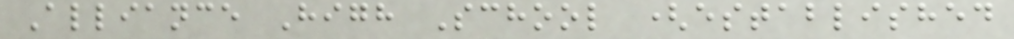Alliance High School (established
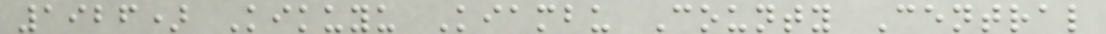1926) Kikuyu Kiambu County Central
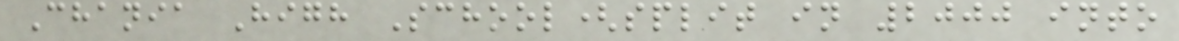Chania High School(split in 2000 into
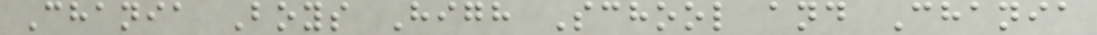Chania Boys High School and Chania
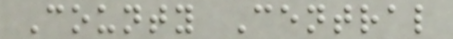County Central
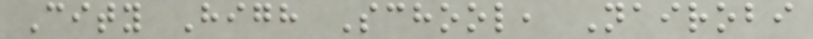City High School, Nairobi
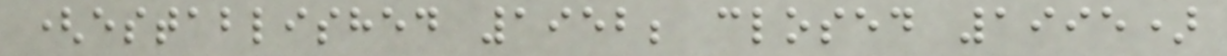(established 1952; closed 1995)
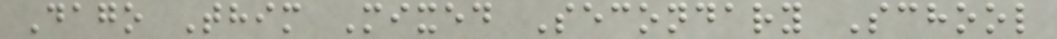Dago Thim Mixed Secondary School
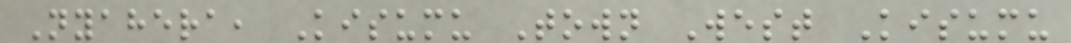Nyahera, Kisumu Town West Kisumu
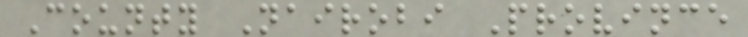County Nairobi Province
